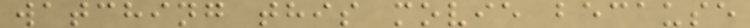watching this movie because
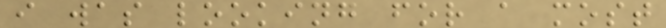i was looking for a most
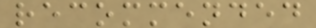recommended
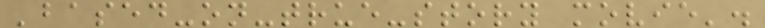'based-on-true-story movie'.
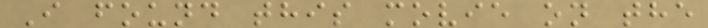I found this movie on the
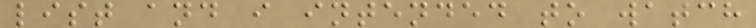list and i intended to watch
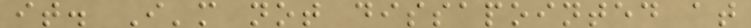it. I'm not dissapointed at
